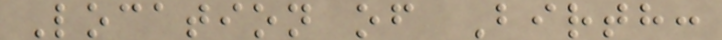Location of Birth:
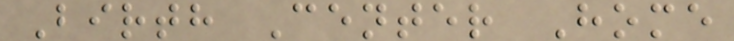Birth Center Home
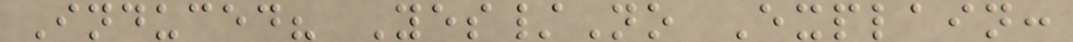Induced? Yes/No Explain:
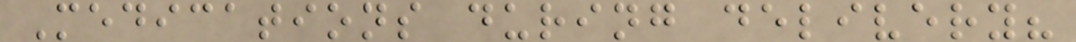Medications during delivery?
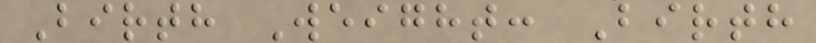Birth Weight: Birth
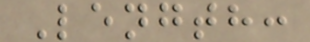Length:
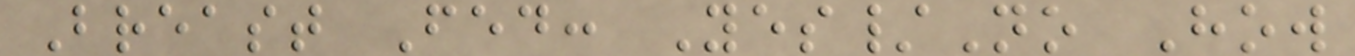Breast Fed: Yes/No How
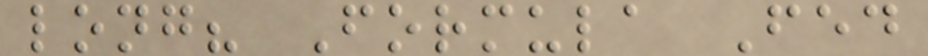long? Formula Fed
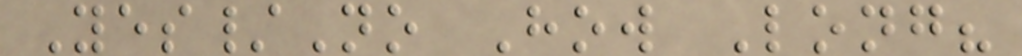Yes/No How Long?
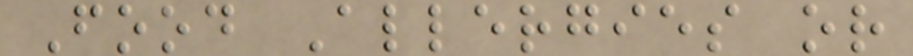Food Allergies or
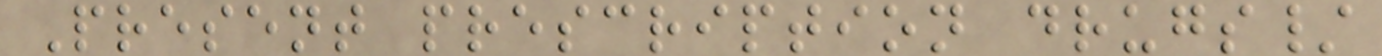Present prescription drugs/
